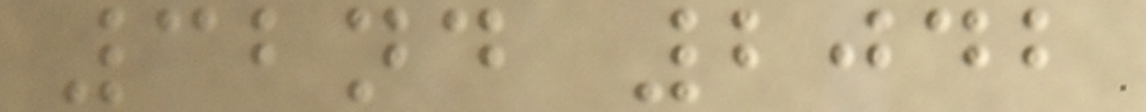32nd 2042
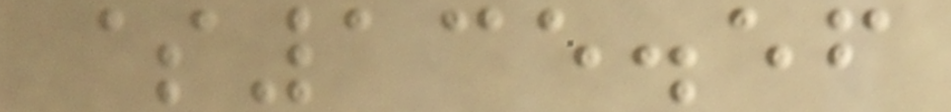$135.56
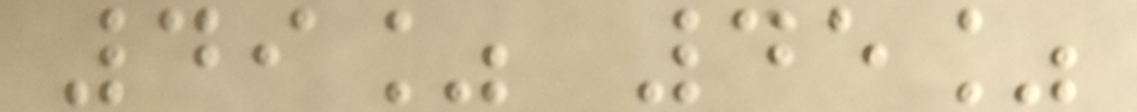49% 45%
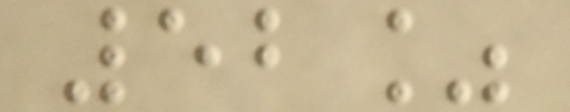52%
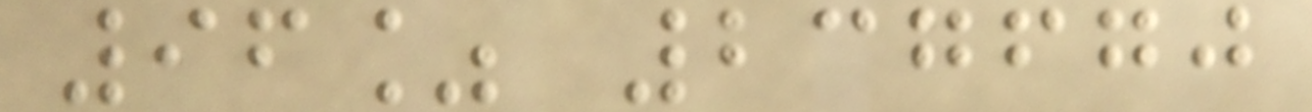96% 237670
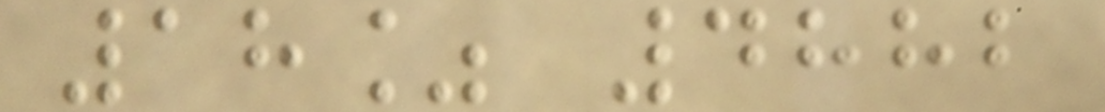18% 4882
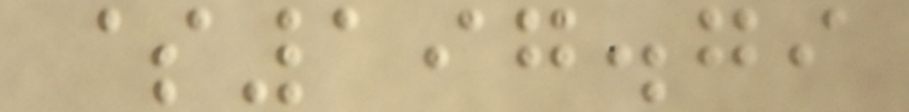$197.79
